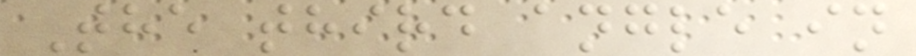The third angle in
